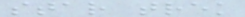star trek
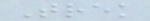Trek
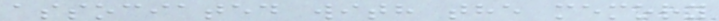associated with the memory
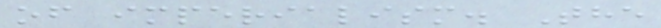of imperialism. The
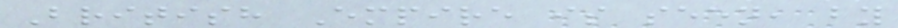British Empire is seen, by
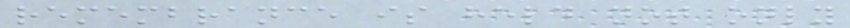remembrance is held not only
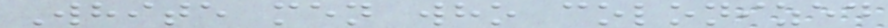White men who colonized
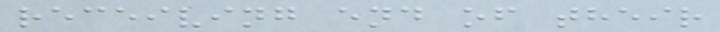receiving end of their
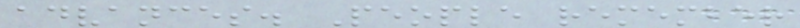advances. People remember
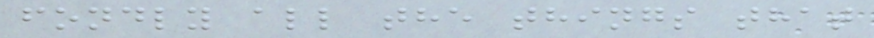fondly all the things that
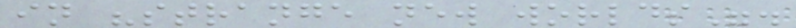in "strange new worlds".
